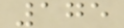175
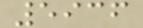5936
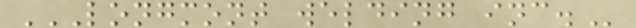LONGMONT WELDING INC.
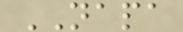NAPA
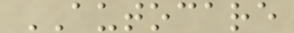AUTOCARE
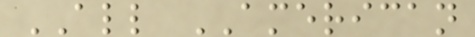ALL AMERICAN
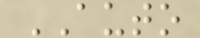AUTO
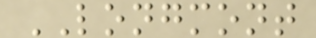LONGMONT
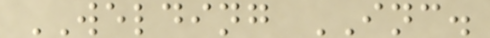WELDING INC.
